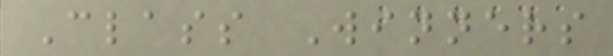Class Winners
